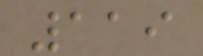119
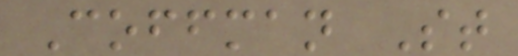Coffman St
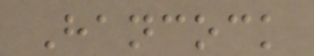Hancock
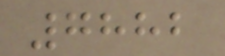7882
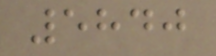5840
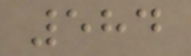584
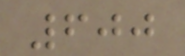600
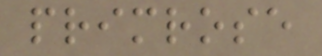primrose
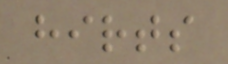hirts
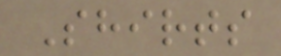Shirts
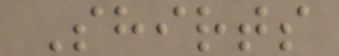Shirts
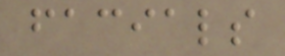facials
